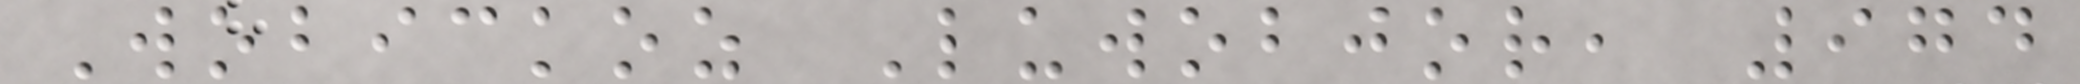Wobickoz Luwobjor, 974
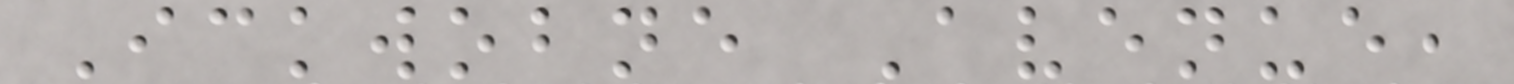Ickwobne Avenue,
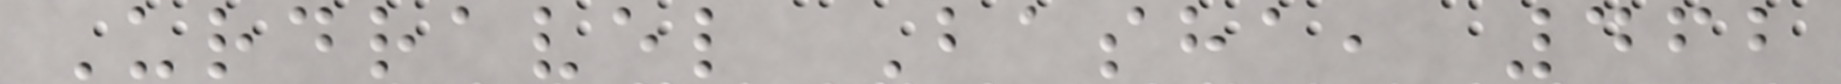Urdravel Basha, 462
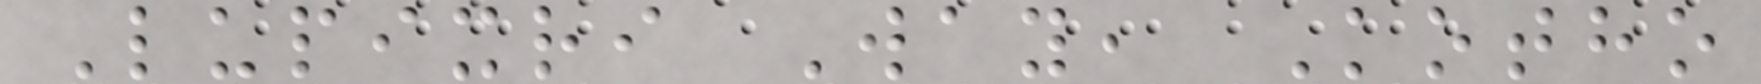Lupixri Way, Kotho
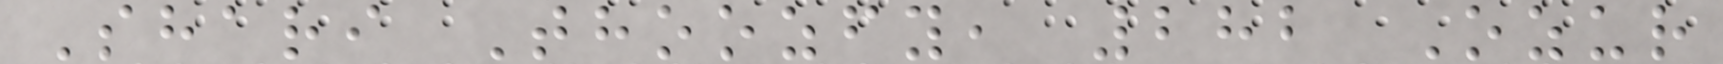Shari Thoozfy, 282 Ozur
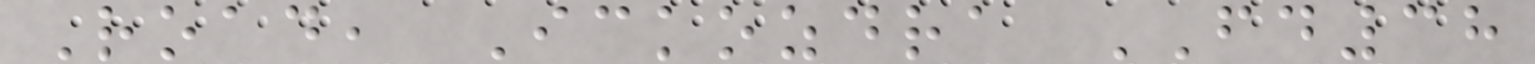Road, Ickozdra FD38
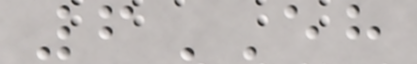6EH
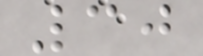30
